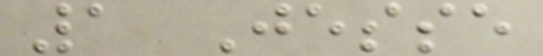1 Jesse
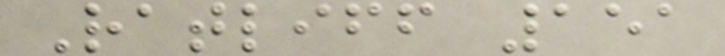Ratliff 151
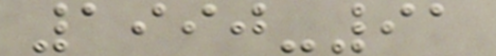1990-91
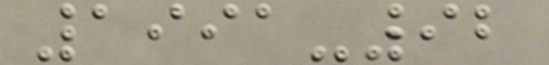1991-92
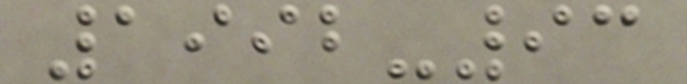1992-93
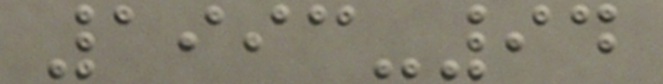1993-94
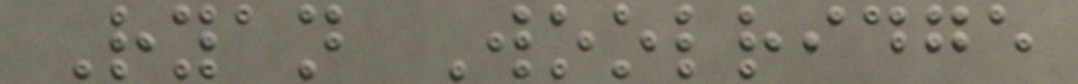Ryan Woolridge
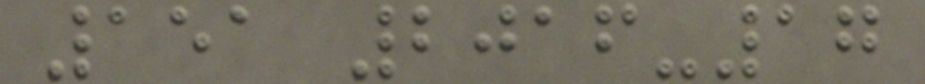151 2016-17
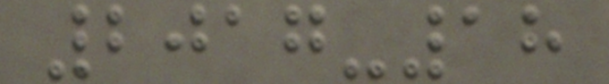2017-18
